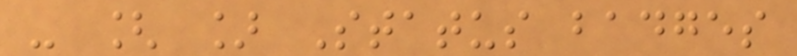- [ ] Status badges
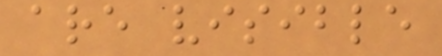are visible
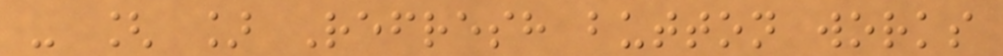- [ ] Refresh button works
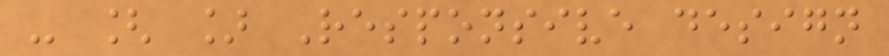- [ ] Responsive design
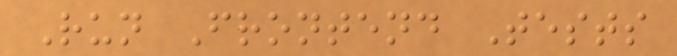Run Frontend Tests
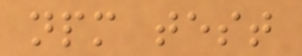npm test
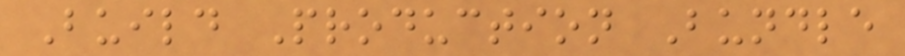Build Production Bundle
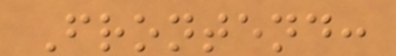Frontend:
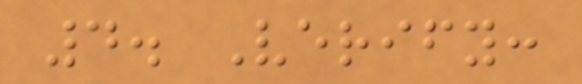4. Verify:
